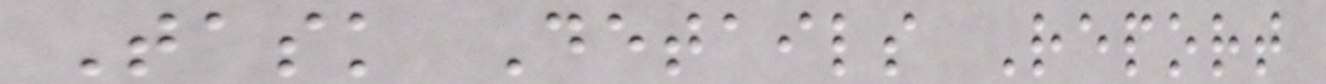Task Details Report
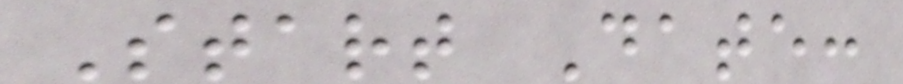Start Date:
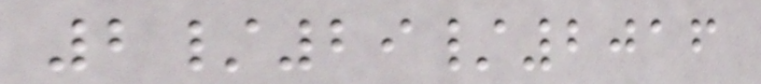2/29/2016
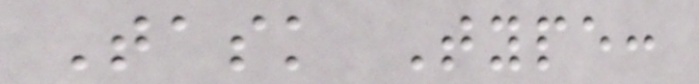Task Type:
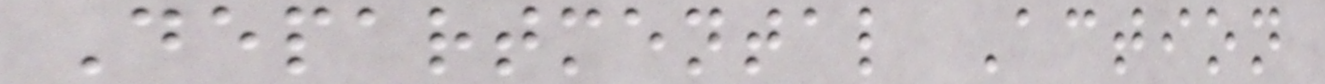Departmental Action
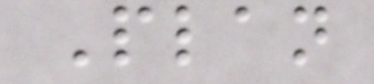Plan
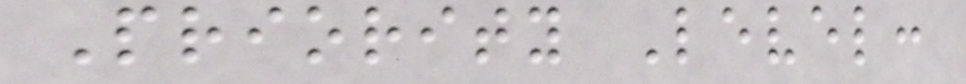Priority Level:
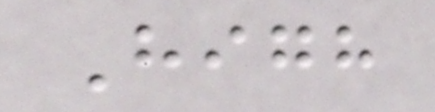High
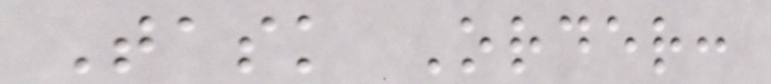Task Order:
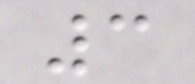3
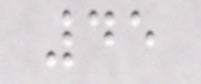45
